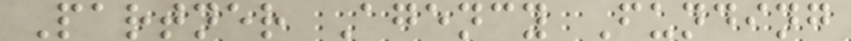Partner Agency Funding
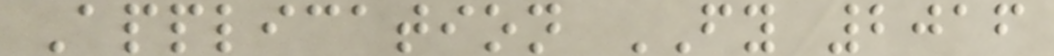Application FY 2016
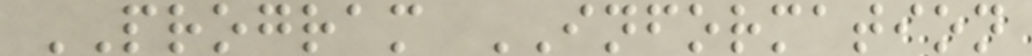PROGRAM INFORMATION
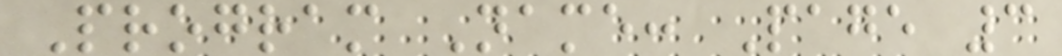Program Name: Page 3
